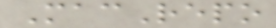MacRepo
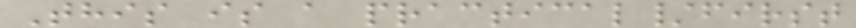This is a practical/first
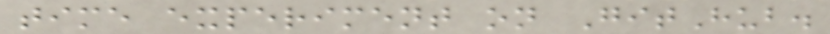time experiment on GitHub.
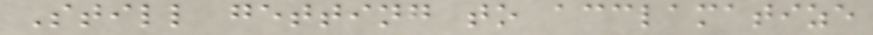Still getting to acclamatize
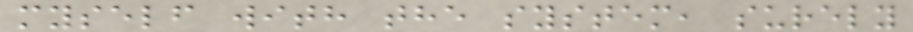myself with the system, surely
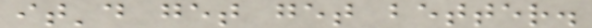it'd get get better.
